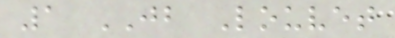1 JB Louvet
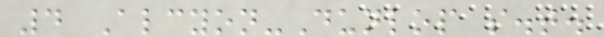4 Alcyon-Dunlop s.t.
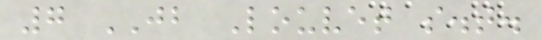7 JB Louvet s.t.
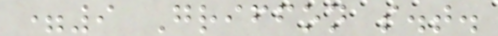=9 Griffon s.t.
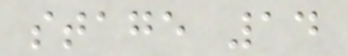stage 14
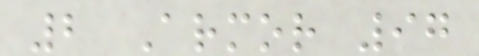2 Armor 97
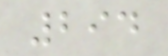294
